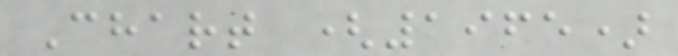Chart (1965)
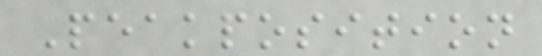Peakposition
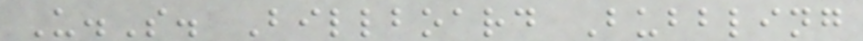U.S. Billboard Bubbling
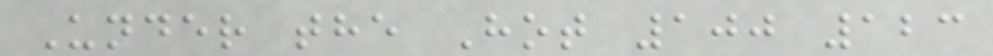Under the Hot 100 123
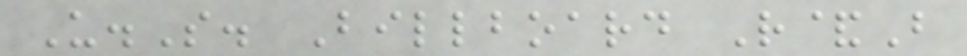U.S. Billboard R&B
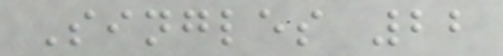Singles 22
